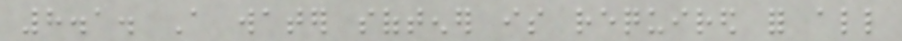8.1. A water softener is required for all
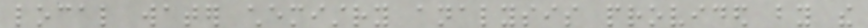local water chemistry analysis provided by the
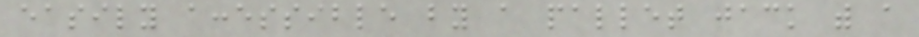easily accessible by a pallet jack with a
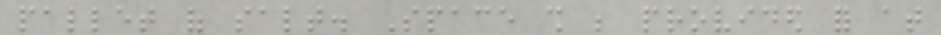pallet of salt. Space shall be provided for at
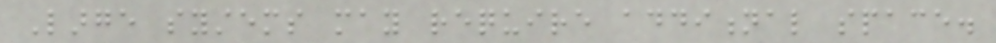Large systems may require additional space.
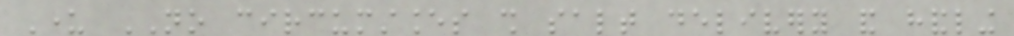Under NO circumstances shall salt delivery and handling
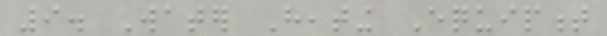9. Water Heating Equipment
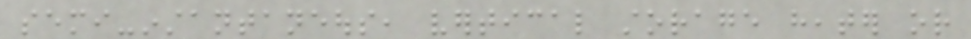semi-instantaneous, vertical storage heater or
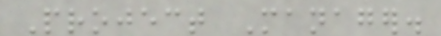Project Manager.
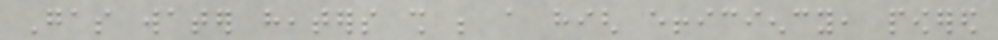Gas water heaters shall be a high efficiency, powered
